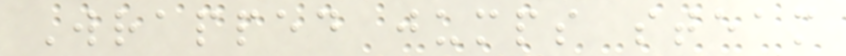Wrapped jumps steam
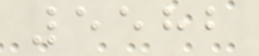5582
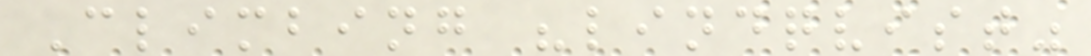Climbing "lindqvist"
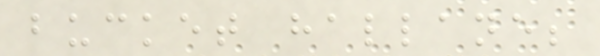bucket hallane;
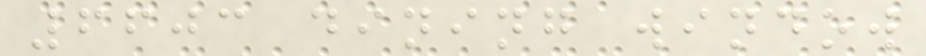6603 dining window
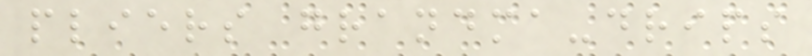pliers grandma-drips
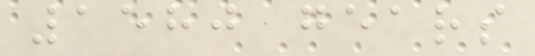1580 gears
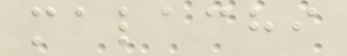malachi
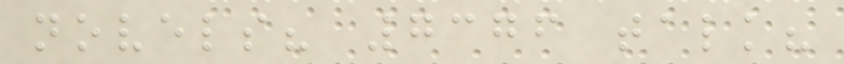novels? 7376 talk?
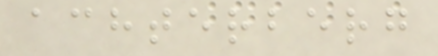achterberg
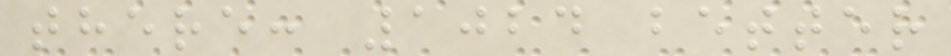there: 1024 better
